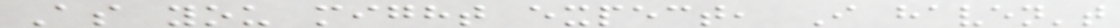As you might expect, I haven't
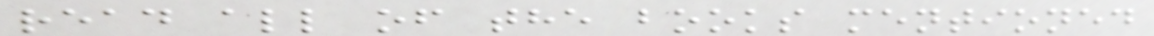read all of the books mentioned
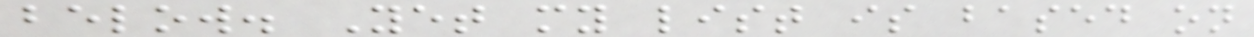below. Yet my list is based on
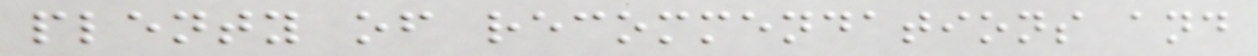plenty of recommendations and
